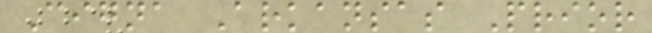Cigna Arkansas Prior
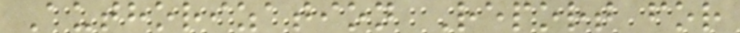Authorization Report for
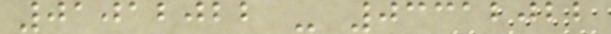01012022 - 03312022
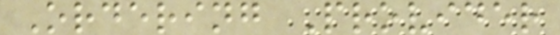Ordering Provider
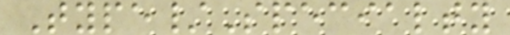Type/Specialty
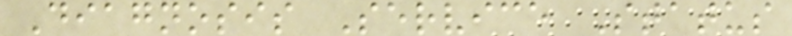Diagnosis Service Status
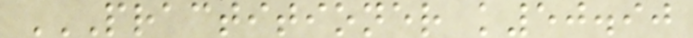PRACTITIONER K50.90
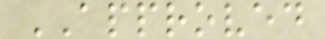APPROVED
